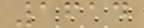1614
